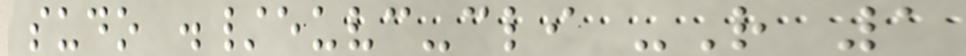sudo ./euvc-cli -R 1
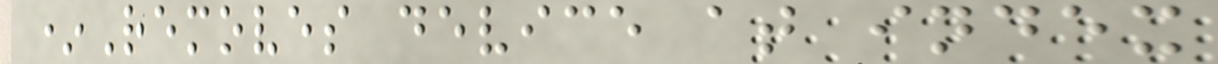*Removes device at index
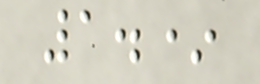1.*
